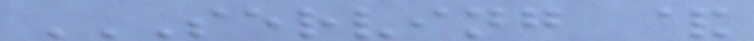SERVING &
